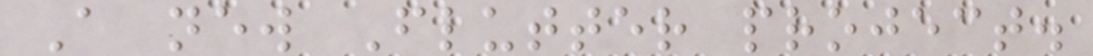A new Flutter project.
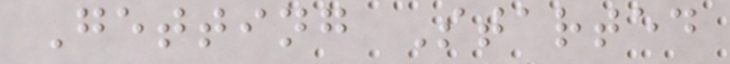Getting Started
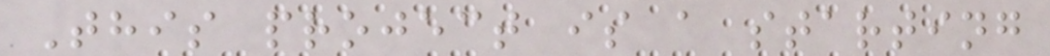This project is a starting
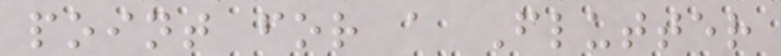point for a Flutter
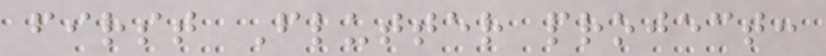first Flutter project:
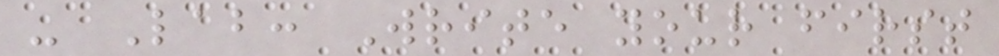- Lab: Write your first
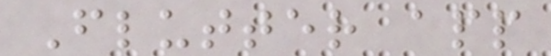Flutter app
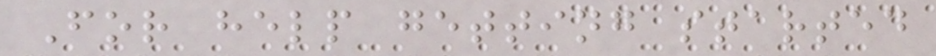For help getting started
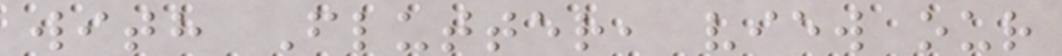with Flutter, view our
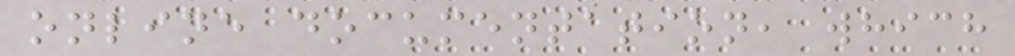online documentation, which
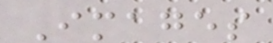Images
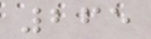265
